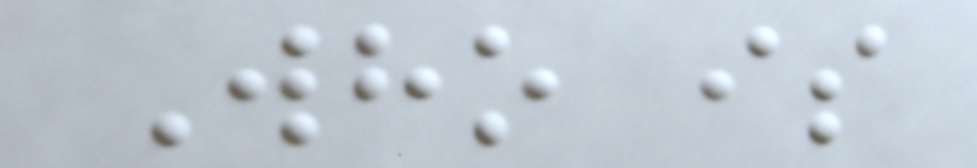Who is
